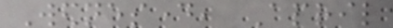Wednesday, April
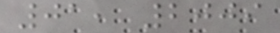01, 2009
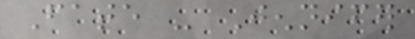Fate - Jennifer
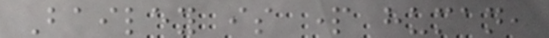Bailey is part human,
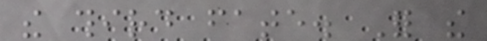the third fate. For the
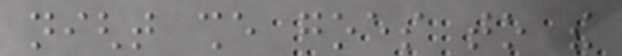night she goes to the
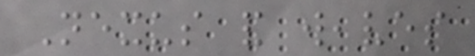Nexus and weaves
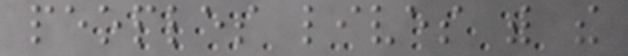peoples lives with the
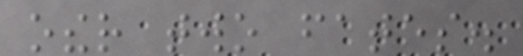other two fates.
